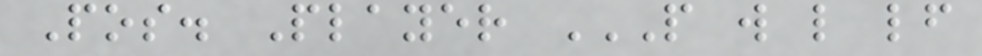Pos. Player P W L LF
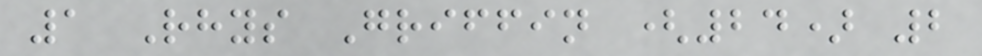1 Rhys Griffin (24) 2
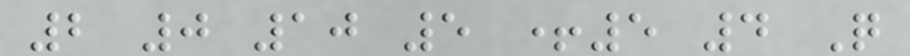2 0 10 5 +5 4 Q
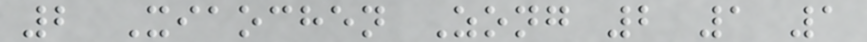2 Xiaochen Zong 2 1 1
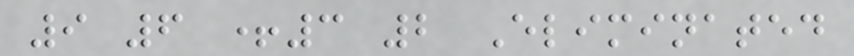9 6 +3 2 Eliminated
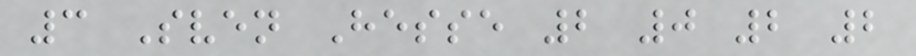3 Sven Hesse 2 0 2 2
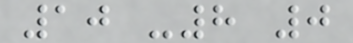10 -8 0
